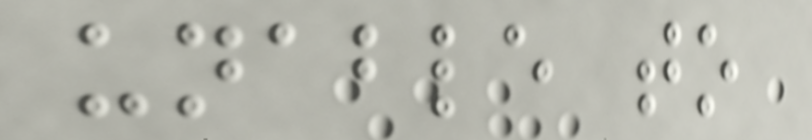unable to
